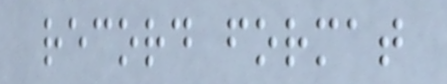record format
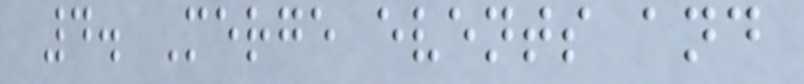4. Merge events and
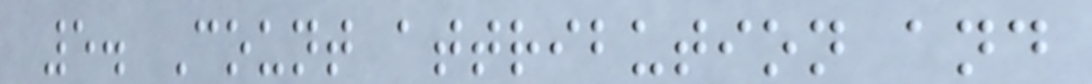5. Count attribution and
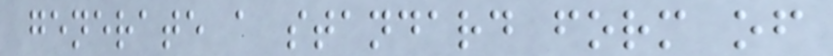generate a standard form of
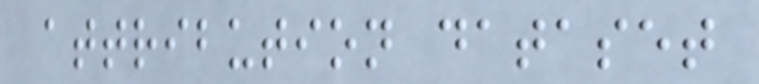attribution dataset
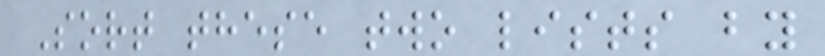Sort these two lists by
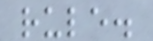rule.
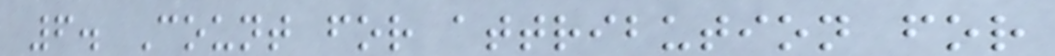6. Count for attribution for
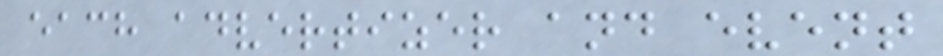each advertizer and event
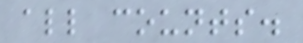all counts.
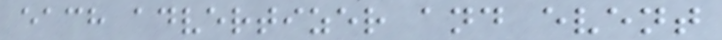each advertizer and event
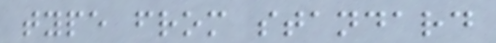type from standard
